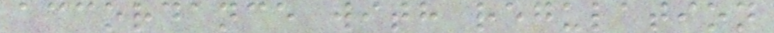accordance with regulation
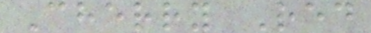Cherry Red
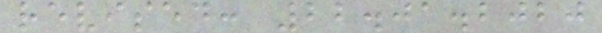revised: 22.01.2020
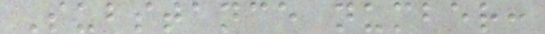Substance number:
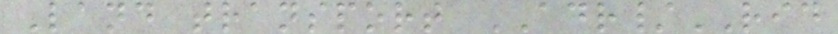Land transport ADR/RID
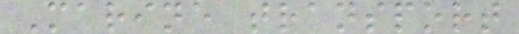Marine transport
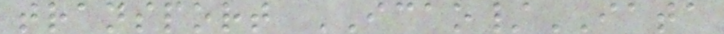transport ICAO/IATA
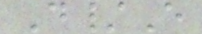D/E
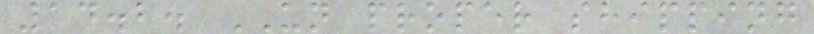14.2. UN proper shipping
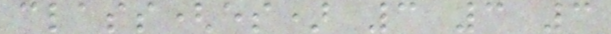class(es) 3 3 3
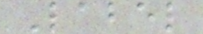Label
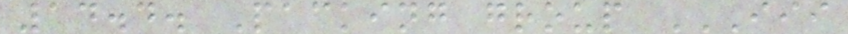14.4. Packing group III
